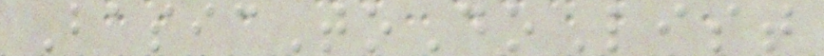BasicToDoList
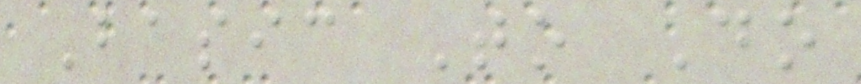Basic To Do
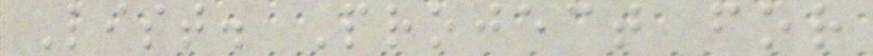List. Project for
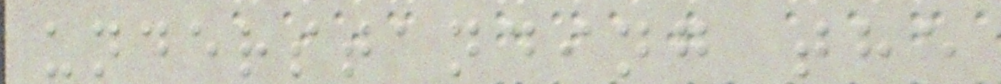understanding the
